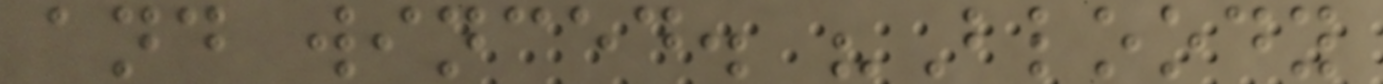and winced. "Bloody
